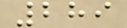289
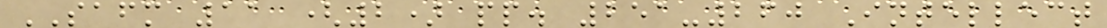SAFM 11 (2) pp. 251-260 Intellect
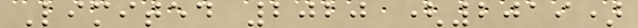Limited 2020 (2019)
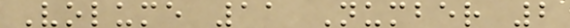Volume 11 Number 2
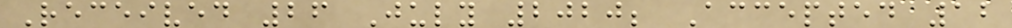Received 26 July 2020; Accepted 12
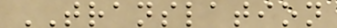TRANSLATION
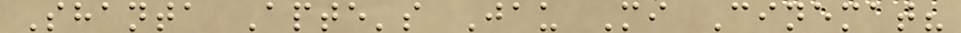Shanta Apte's Jau Mi Cinemat?
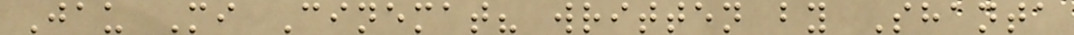Jau Mi Cinemat? written by Shanta
